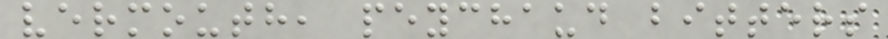vermouth, peychaud bitters
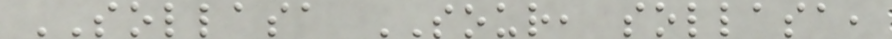SOLLASA SOUR, sollasa,
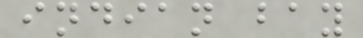indian bay
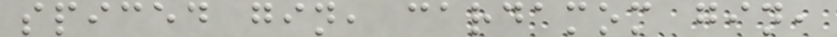spiced gin, cardamom gin,
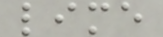lime
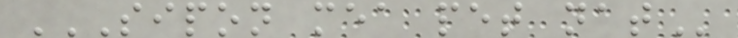SIPON MEA PET NAT
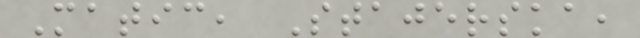Matic, Stajerska,
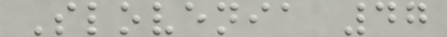Slovenia 47
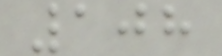108
